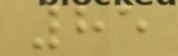85
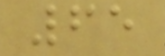65
